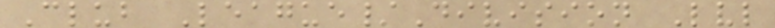Club League/Division Lvl
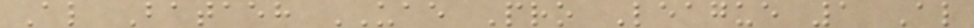Al Bataeh UAE Pro League 1 Al
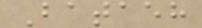Bataeh
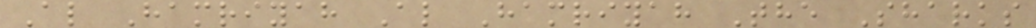Al Hamriyah Al Hamriyah The Sharks
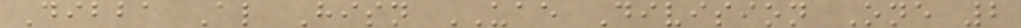Dibba Al Hisn UAE Division One 2
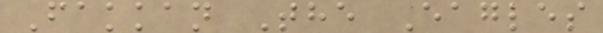Fakkan The Eagles
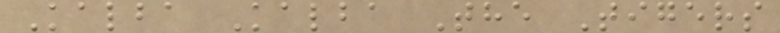Kalba Kalba The Tigers
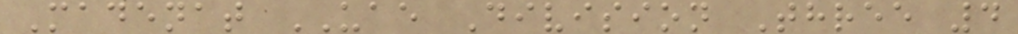Madenat UAE Division Three 4
